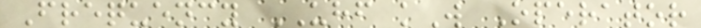Frequency UHF kW Operator
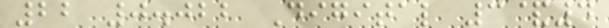22 0.022 Digital 3&4
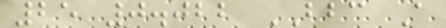25 0.022 BBC A
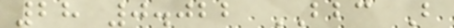28 0.022 BBC B
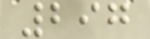297
